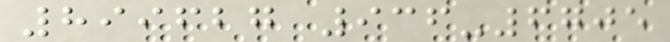899627 936-6705
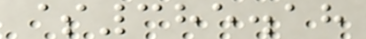$385.18
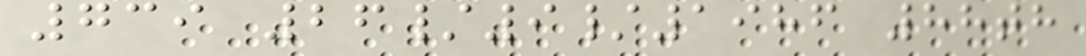739 26/9/1986 88th
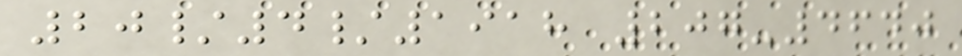20/4/1918 207-4640
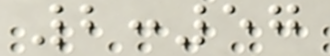2:57
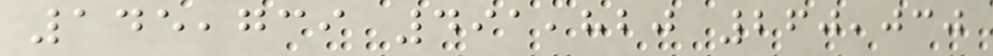145,739 491,820 260,030
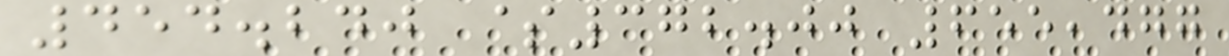454.240 $372.00 655,477
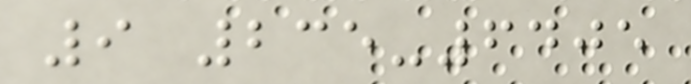9 235-6405
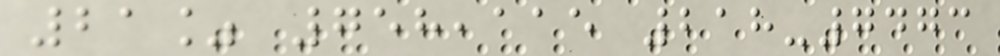21% 758,115 218-7473
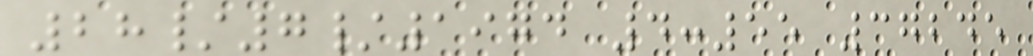28/7/1974 4:55 37245
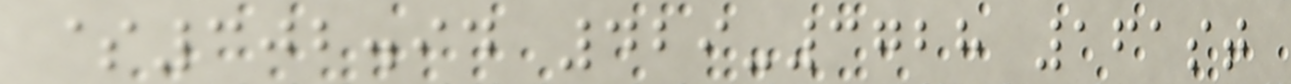$302.94 429-3728 161st
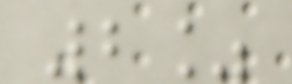2%
